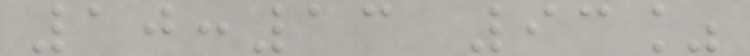10:13 93%
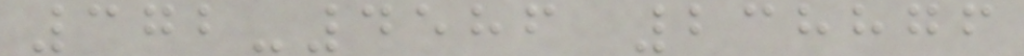372-4586 238876
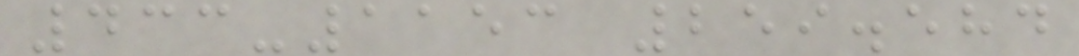433-1153 259.584
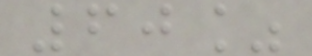60%
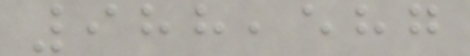988,587
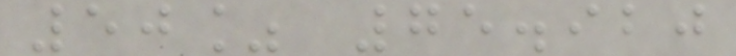50% 75.920
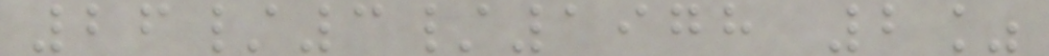26/3/1978 2%
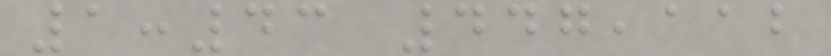1:43 447,112
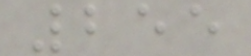255
